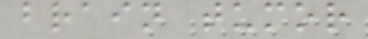brain tumor
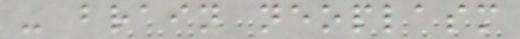- brain neoplasm
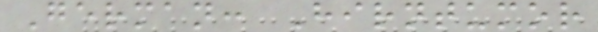German: Hirntumor
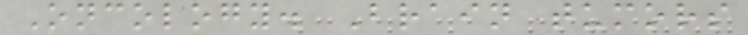Oncology. Brain tumors
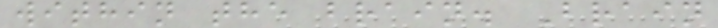within the brain. Brain
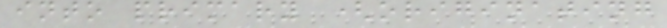into primary (originating
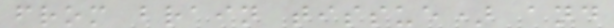from brain tissue) and
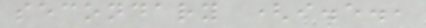secondary (i.e.,
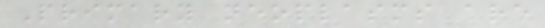Primary neoplasms are
